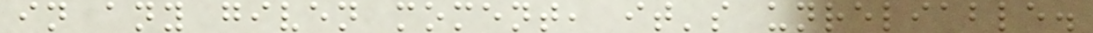in any given moment, it's unreliable.
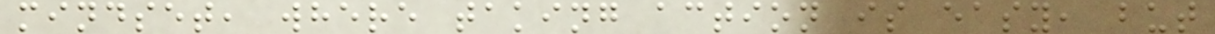mindset, where taking action is easy, but
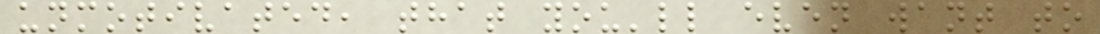unmotivated, that you'll even want to
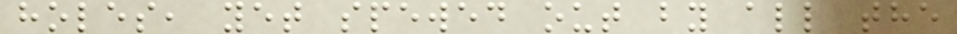holes, yet spewed out by all the
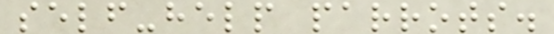self-help parrots.
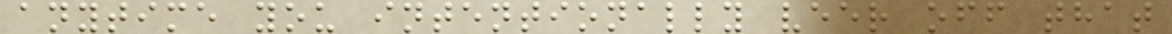anytime you intentionally veer off that
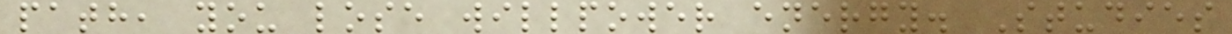path, you lose willpower energy. Studies
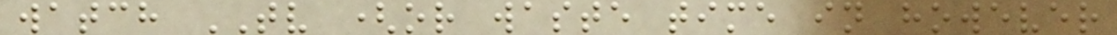watch TV (or waste time in however
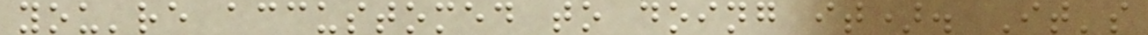you're accustomed to doing it). It's
